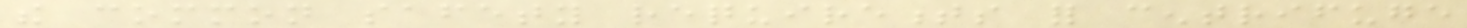the common safety requirements for centrifuge
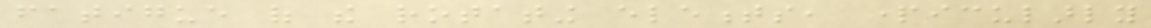fatigue of the rotating elements, particularly
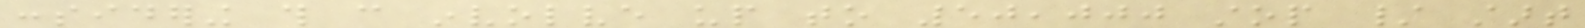considering this can involve up to 50,000 stop / start
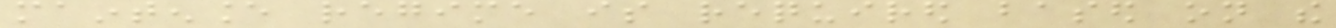maintenance regime is required based on the
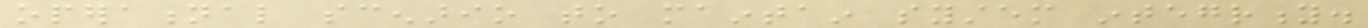operational scenario to maintain system integrity.
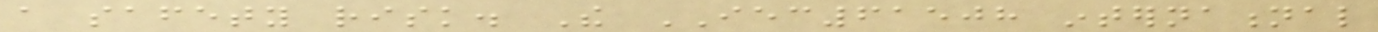a safety risk. The IEC61508 international
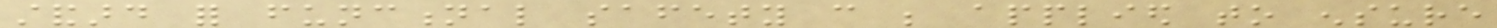standard for functional safety can be applied to ensure
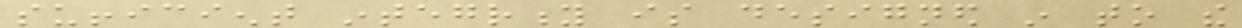sufficient integrity is designed in to the
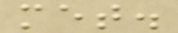met.
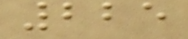225
